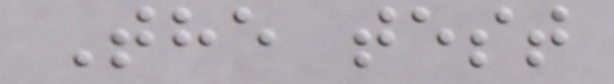The test
